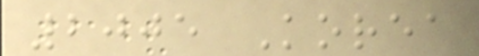2005 Korea
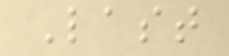Last
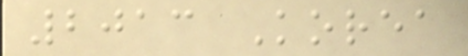2013 Korea
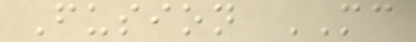Fusion MC
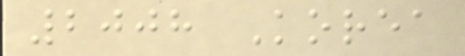2008 Korea
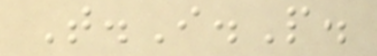T.I.P.
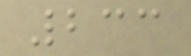233
